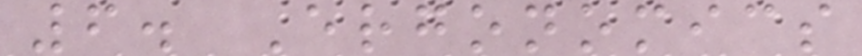6. Ergonomics
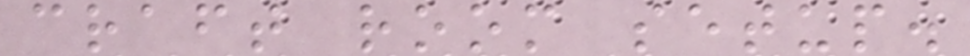craft room setup.
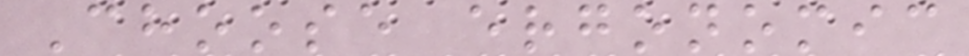Choose ergonomic
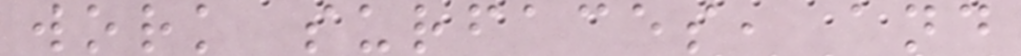work surfaces, and
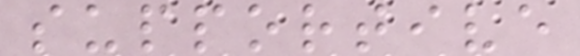supportive
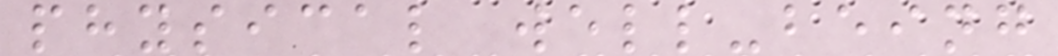physical well-being
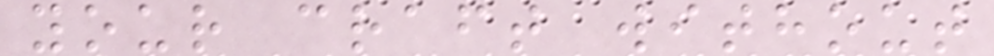your craft without
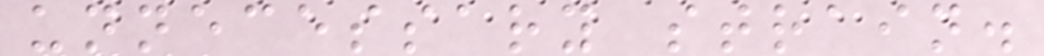unnecessary strain.
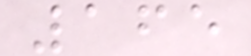165
